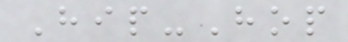Hip-Hop
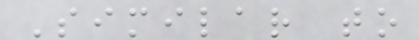Similar to
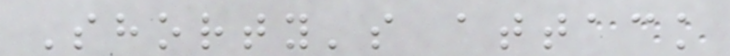Shorty's attack
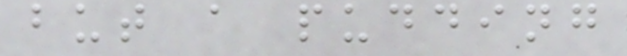but a pudding
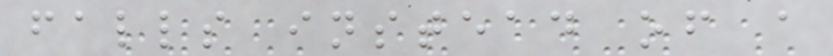falls instead of a
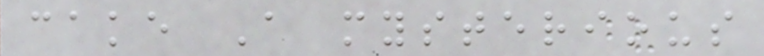cake A mysterious
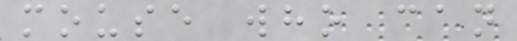mouse who can
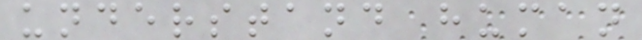understand human
